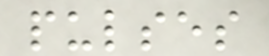pulses
